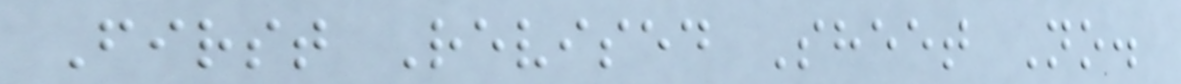First Revised Sheet No.
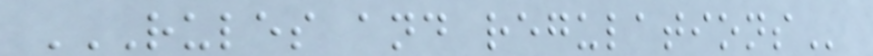RULES AND REGULATIONS
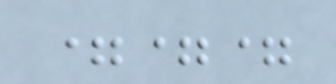===
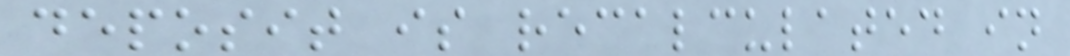deposit is recalculated in
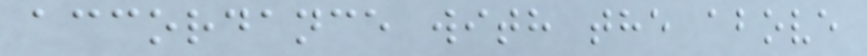accordance with the above
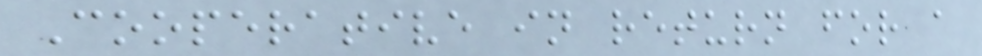Cooperative in return for a
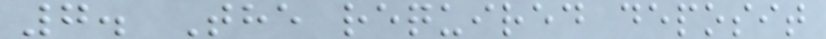7. The required deposit
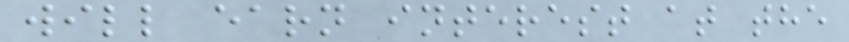will earn interest at the
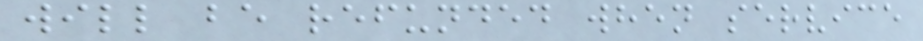will be refunded when service
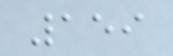159
